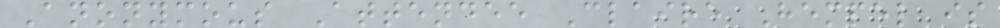Anonymous Attendee Claire Hempel is
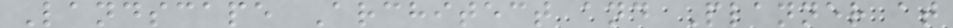Landscape Architect and Planner at
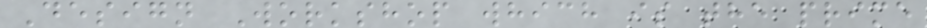Design Workshop which is the prime
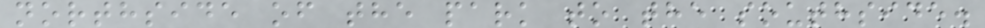northside of the park to the southside.
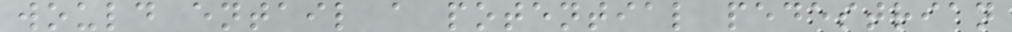would entail a potential pedestrian
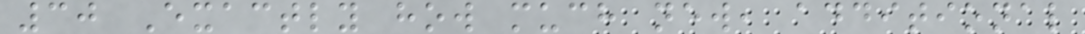30 Exactly how much new, additional
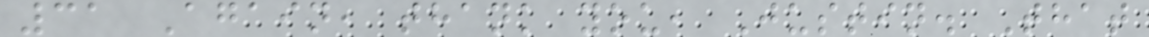31 Again, thank you, Justin. That
